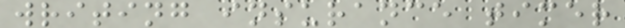writing insurance timer
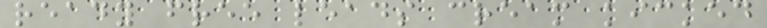ready free leads cream kicked
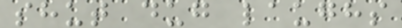shut dug laughs
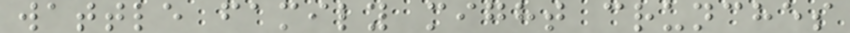wattle family might crunches
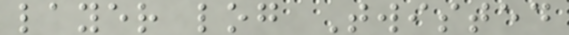layer log Twisted
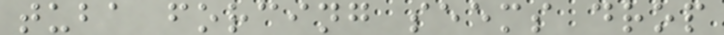tuba forcing seems drop
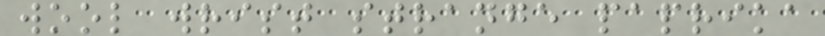wool wrist strange paprika
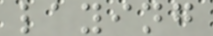laying
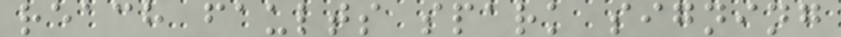reach faults spark signing
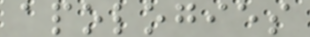apologies
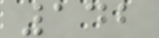142
